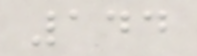144
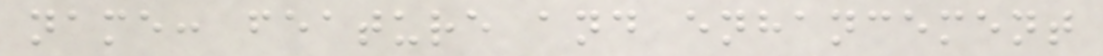name: feature and enhancement
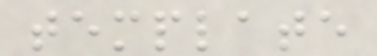template
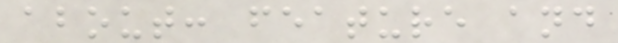about: feature and
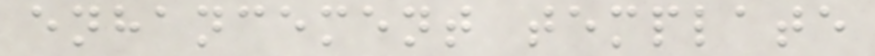enhancement template
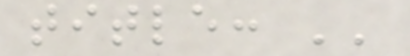title: ''
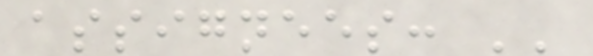assignees: ''
